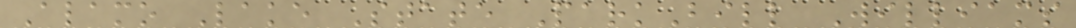Alamo Lake State ParkBill Williams
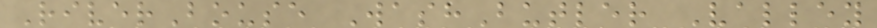RiverBouse WashButler Valley
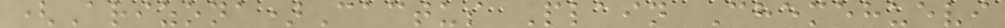(Arizona)Cactus Plain Chemehuevi
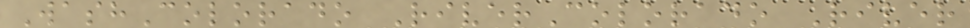WashColorado RiverColorado River
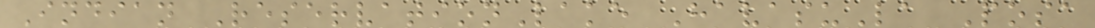Indian ReservationLake HavasuLa Posa
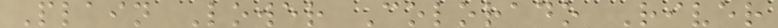Plain Lower Colorado River
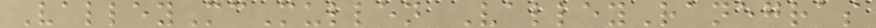ValleyMcMullen ValleyRanegras
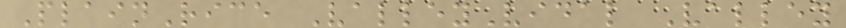PlainRice ValleyVidal Valley
